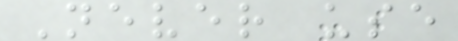Never use
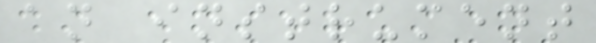an instrument
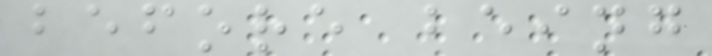before being
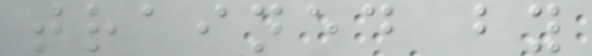trained by
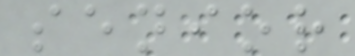senior
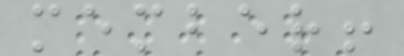member!
